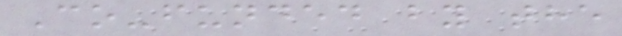Co-funded by the
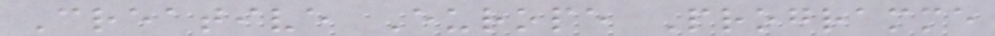Creative Europe Programme
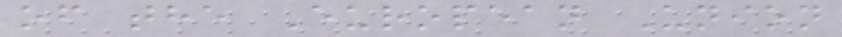of the European Union
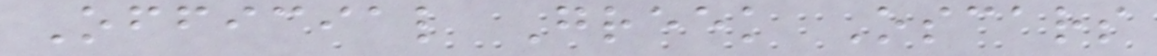Official Greek Oscars
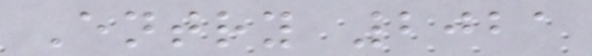Entry 2021
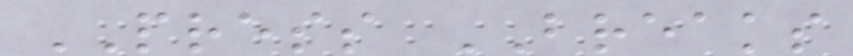PRESS BREAKS
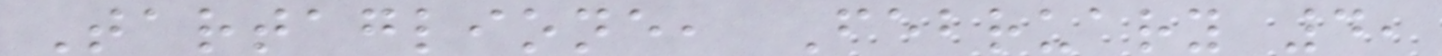Tartaglione, February 4,
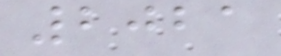2021
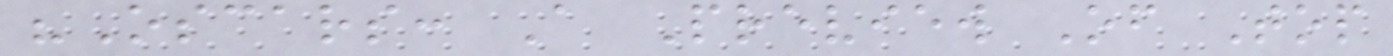"Oscars: A Preview Of Top
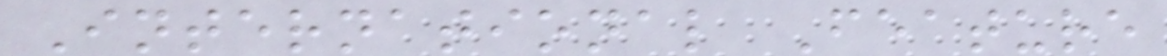International Feature
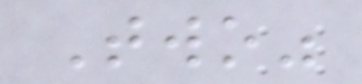Two"
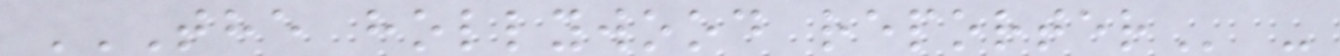THE HOLLYWOOD REPORTER -
